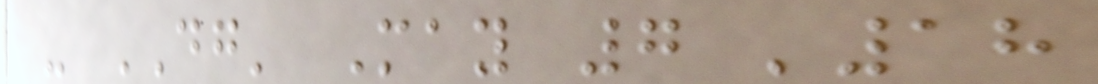- DG' May 7 '18
